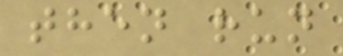then run
